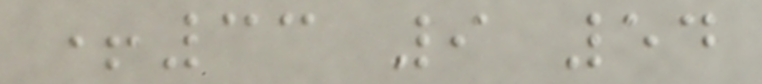+33 9 54
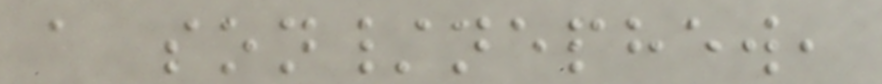a son/nephew,
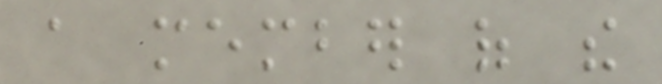a member of the
